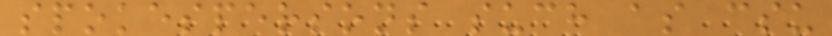spokespersons such as csu
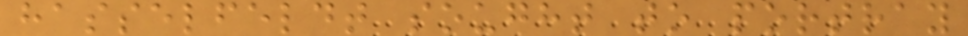hasselfeldt sought to portray
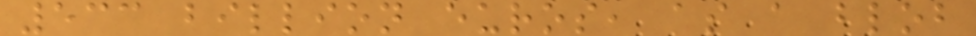533 billion euros, as a blob
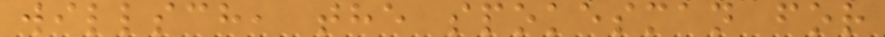willsch, the spokesman for
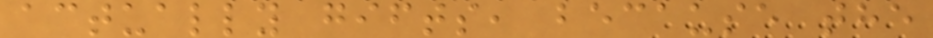actually gifts, because the
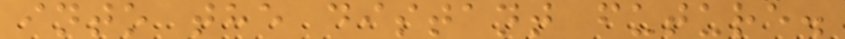into the distant future.
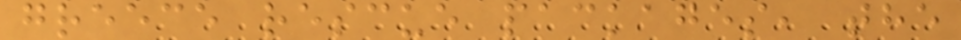greece rescue packages, the
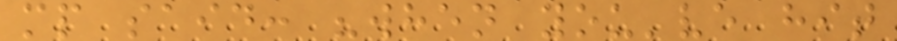mp said: "when you've hit
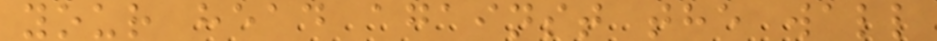your head against the wall
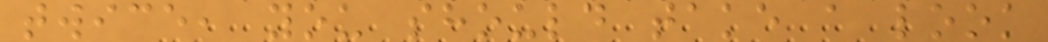twice, you should take a look
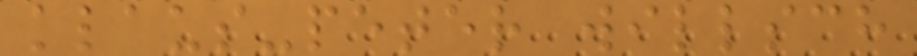klaus-peter willsch
